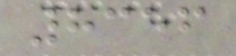8356
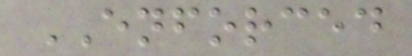ENFORCED
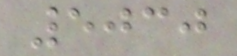5030
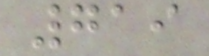719
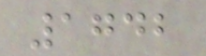1742
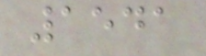1541
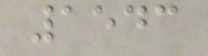1543
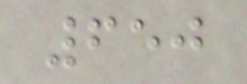650
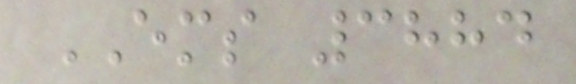EMS 3884
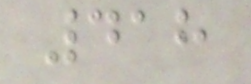418
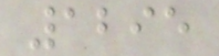1295
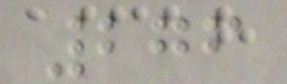276
